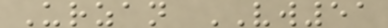Urzan VW51
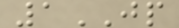1JP
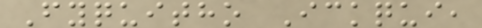Fyquitho Ickqui,
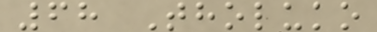68 Tholuko
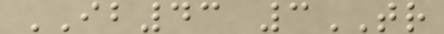IB43 3TR
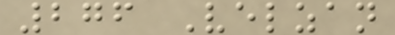276 Velzan
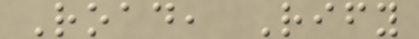Road, Rify
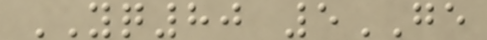YQ80 5GE
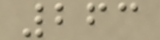263
